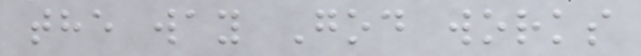the way God works
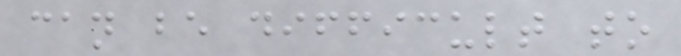can be difficult to
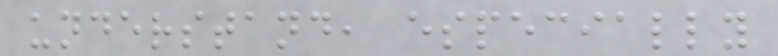understand, especially
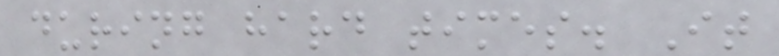during hard times. It
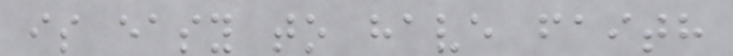is easy to have faith
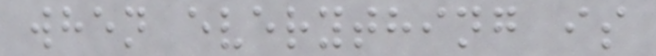when everything is
